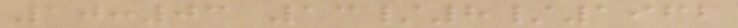10:03 13/8/1962
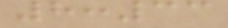8:33
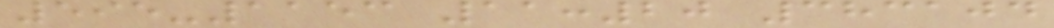595-1153 11:20 383104
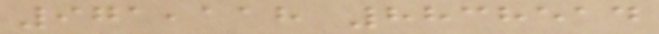971,118 8838514
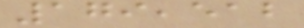179,512
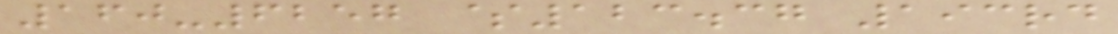160-6257 $123.37 193rd
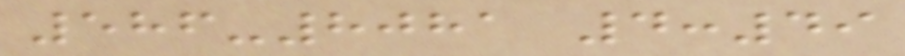586-8081 4:49
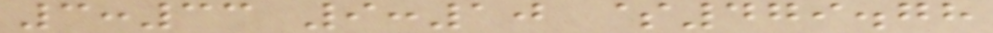3:33 9:10 $479.78
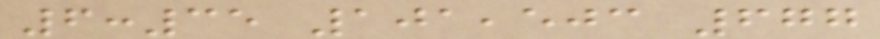6:35 101,503 677
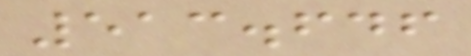513.646
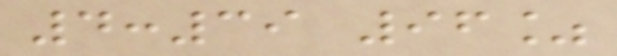4:39 96%
